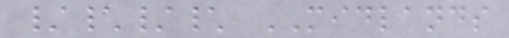/\/\ MIDLANDS
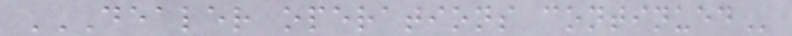DEALER OPERATIONS CONTINUED
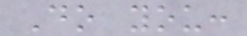Do you:
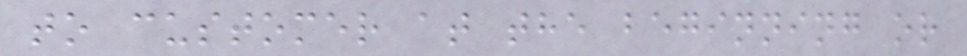to customer at the beginning or
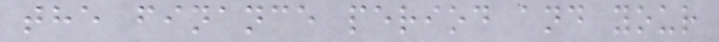the finance period and your
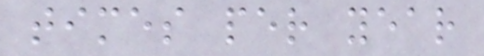times per year
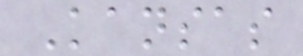Kansas
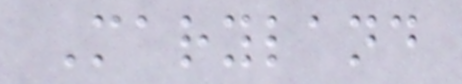Maryland
